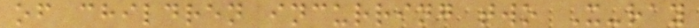of children incurring two X-ray
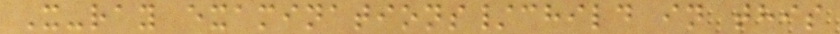X-ray examinations/child in this
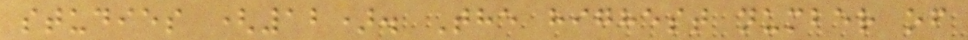studies (12). The highest number of
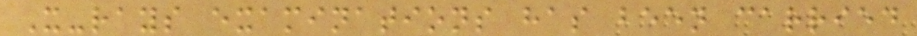X-rays examinations has been carried
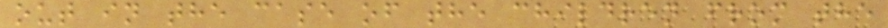out in the case of the children from the
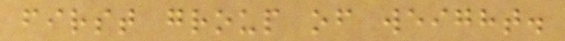first group of weight.
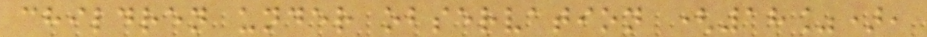children under observation (18%),
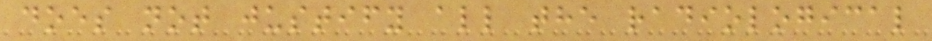does not justify all the radiological
